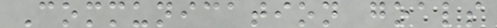Communication goals
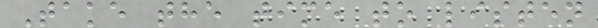Take the time to listen
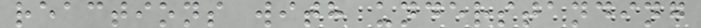reactions with understanding
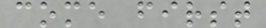come first
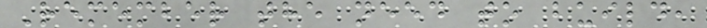Remember the need to build,
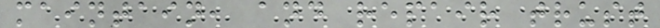maintain, and repair trust
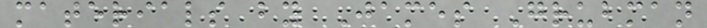materials by James Grubman
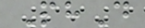PhD
